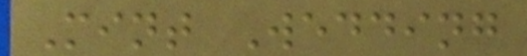Mint Wedding
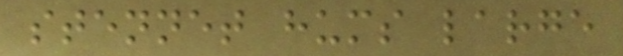stennet hums large
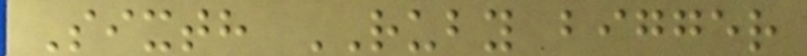Sixth RUBY bigger
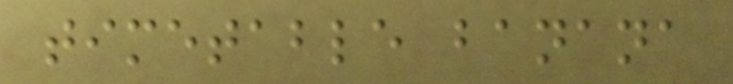timetable banana
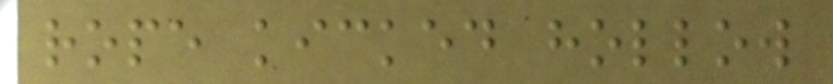rope kicked hollow
